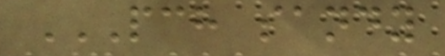PCH SANDY
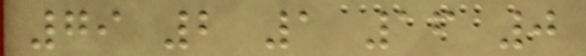79 2 1 16 0
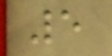5
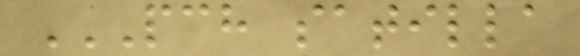PCH SATILLA
